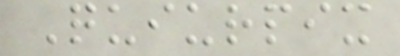Quiurpix
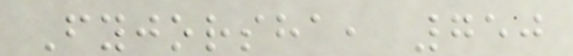Fyjorsha, 750
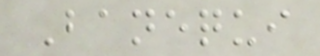Banequi
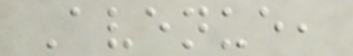Avenue,
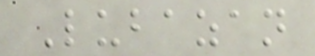Lubazan
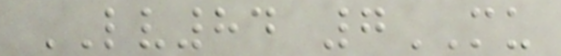LV84 7MU
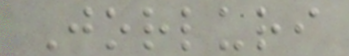Jorluri
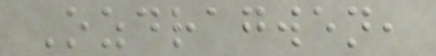Ozdragwen,
